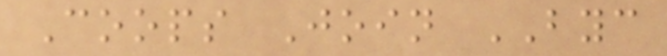Coops Join BYC
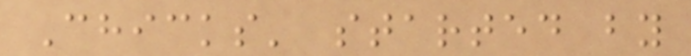Chicks' started by
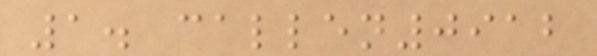1. callen0912
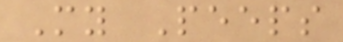My Peeps
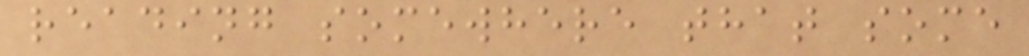reading somewhere that some
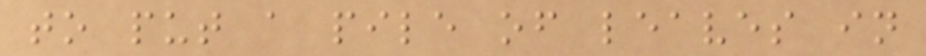to put a pile of leaves in
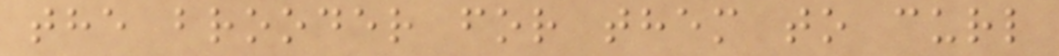the brooder for them to curl
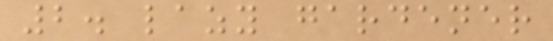2. lazy gardener
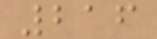216
